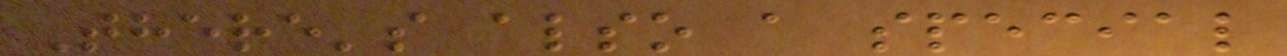There's also a special
